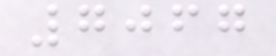7067
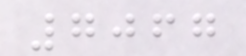7067
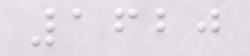1620
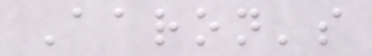Aaron's
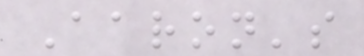Aaron's
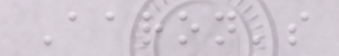Aaron's
